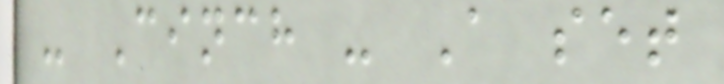- Cinch - A set
